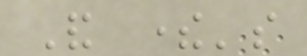And there's
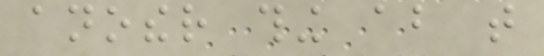another thing about that
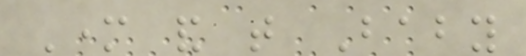Mother and that Baby
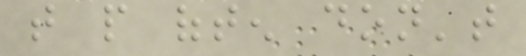that people often don't
